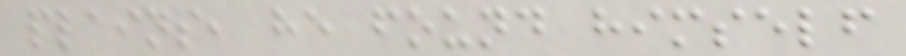plains, he found himself
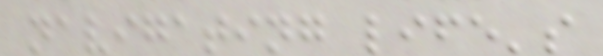navigating life's
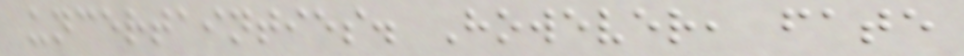uncertainties. However, fate
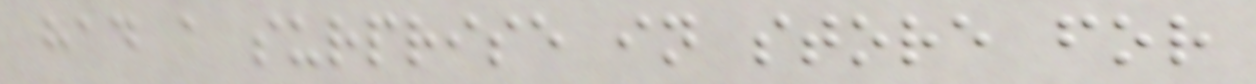had a surprise in store for
